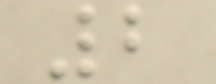2
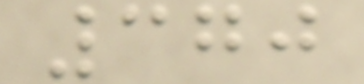370
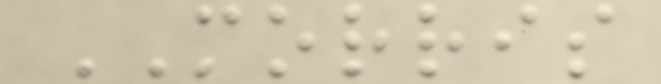MORRIS
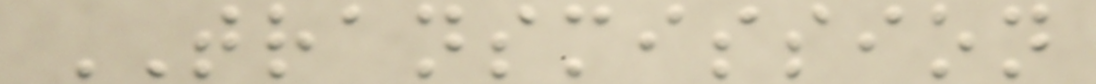TRANSMISSION
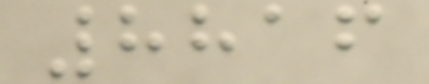8816
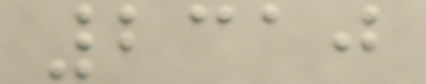2310
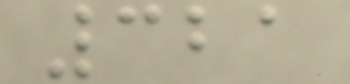321
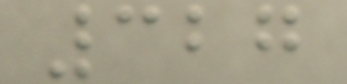327
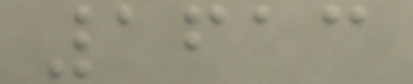1613
